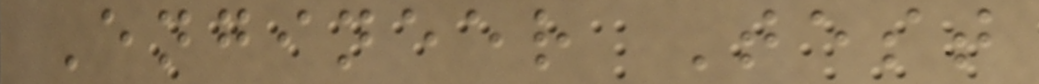Engineer Test
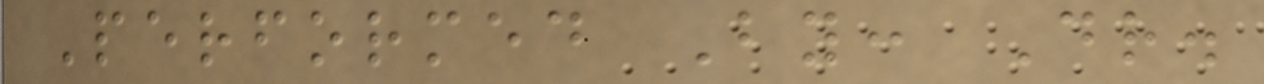Performed By: Dr.
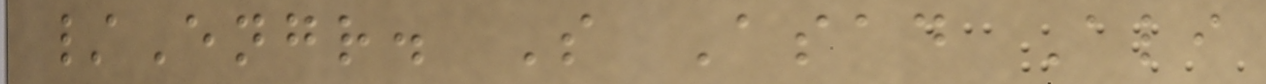/Engr. S Asad Ali
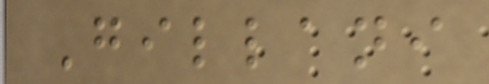Gillani
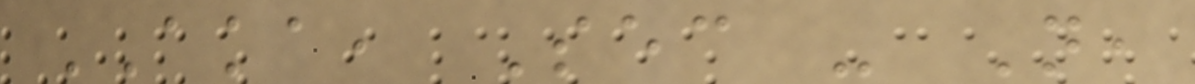AKA, Sec - N,
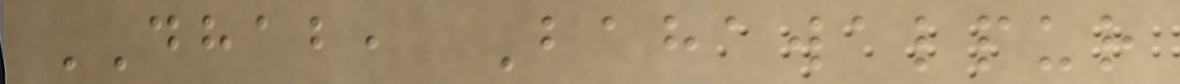DHAB, Bahawalpur
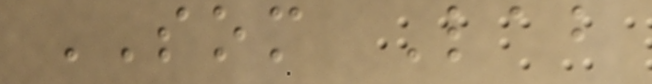SOM Lab
